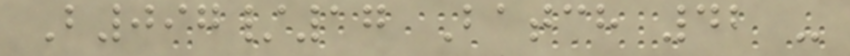B097/17 Batch 42 -
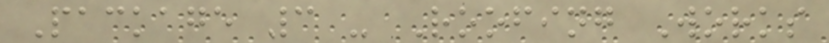Package 3 - Roofing Works
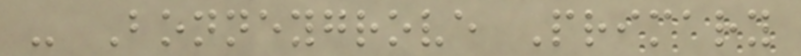- Bonneygrove Primary
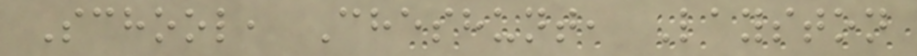School, Cheshunt, Layston
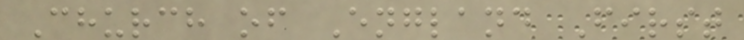Church of England First
